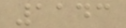1143
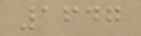1647
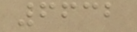6632
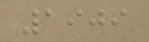1909
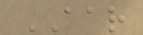AAR
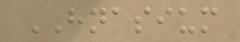HNASIUM
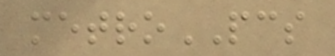metroPCS
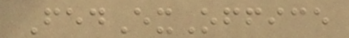FedExOffice
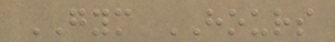GYM HOURS
